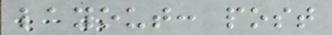layout: post
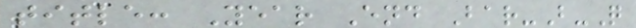title: Year End Bar-B-Q
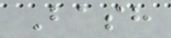Bash
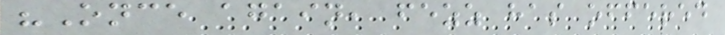"Once again, fezz has offered
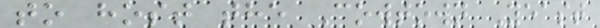to host the Cowtown Yeast
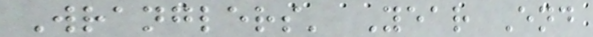Wranglers' Year End
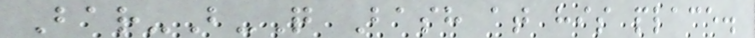Bar-B-Q Bash at his place.
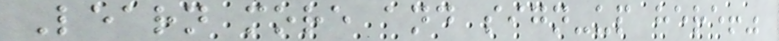Learn more and sign-up here!"
